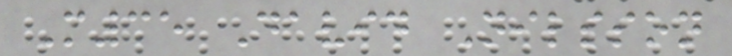M35 David Nilsson
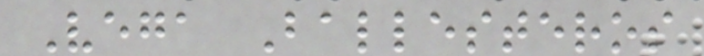Vega Ballesteros
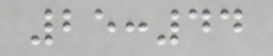25:44
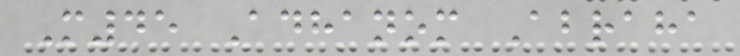M45 Adhanom Abraha
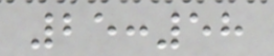25:58
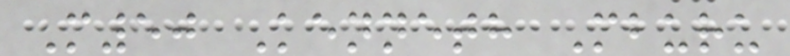M50 Kenneth Mburu
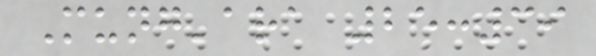Mung'ara 25:39
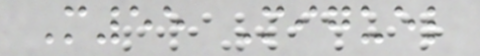M55 Miguel
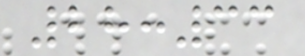28:33
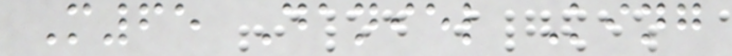M65 Daniel King
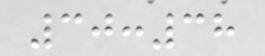30:38
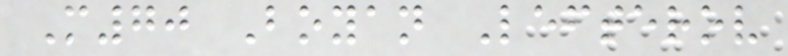M70 Boyan Lefterov
